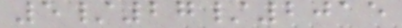5/27/2015
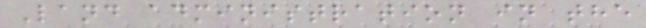Land administration in the
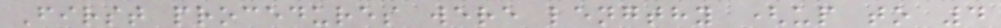First procedures were lengthy (up to 4
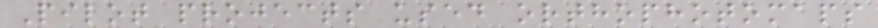Pilot projects used orthophotomaps
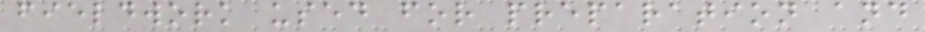fieldwork used for preparation and
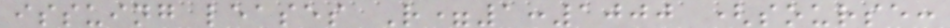issuing leases R=1:1000 (sourse:
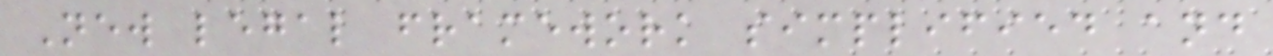New legal framework simplified and
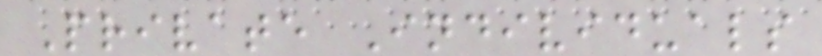Private Individuals
